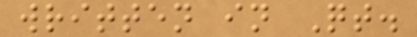written in Qt.
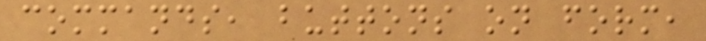commands, buttons on form,
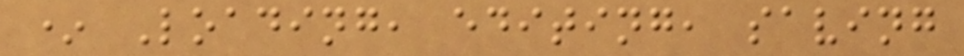* Loading, editing, saving
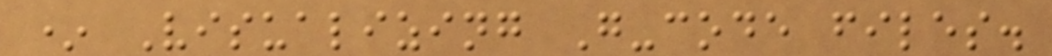* Visualizing G-code files.
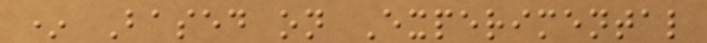* Based on Experimental
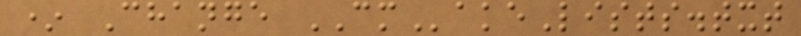* Change CMakeLists.txt
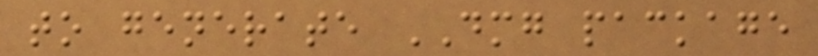to generate DMG package
